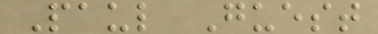Paul Guest
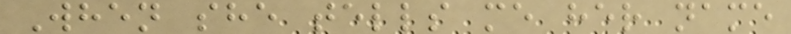When she tells me her name
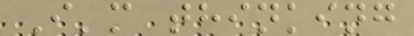I'm thinking
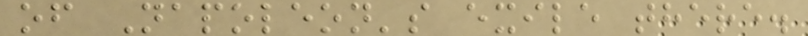of Napoleon's exile there.
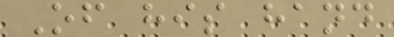Of his hand
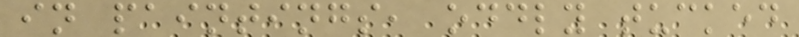in paintings, oddly tucked
